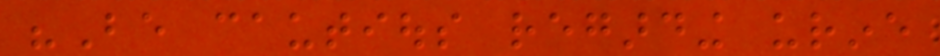"Be cautious regarding urine
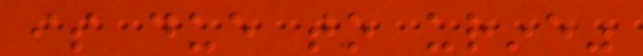is due to urine"
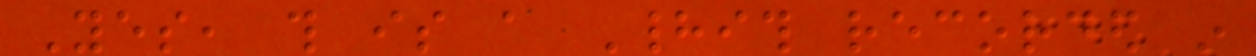Yes, this is a Hadith recorded in
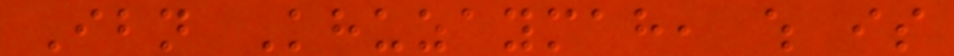Ibn Khuzaymah, which is
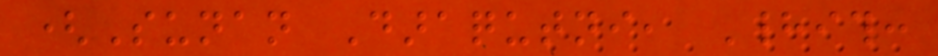(Sunan Daraqutni, Hadith:
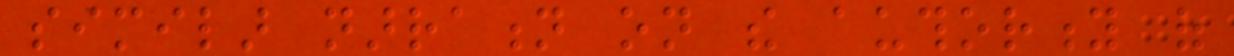similar narration on the authority of
